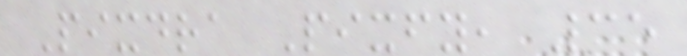Pixdra Pixfy, 35
